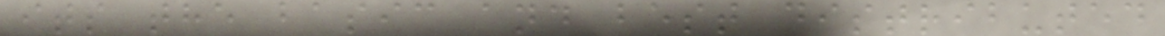its the basic and best distributed
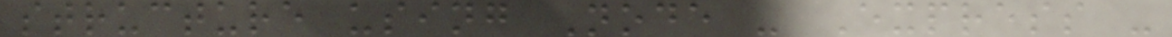structure using Node - Express -
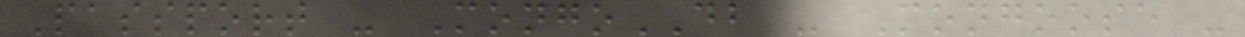Passport - MongoDB - Mongoose -
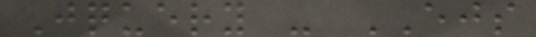Jquery - EJS
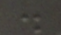.
